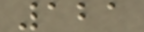121
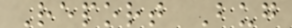Report Bug
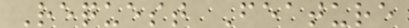Request Feature
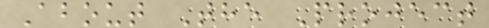About The Project
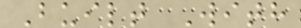Built With
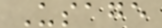Usage
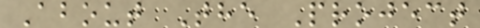About The Project
